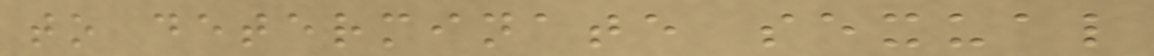to determinate sexual
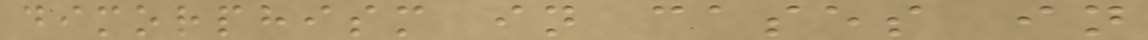dimorphism in cases in
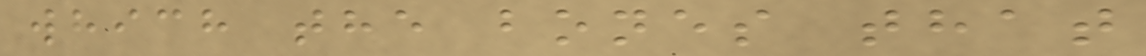which the bones that
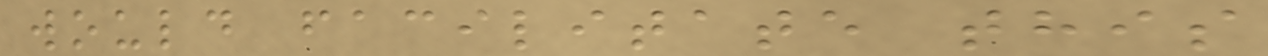would facilitate this
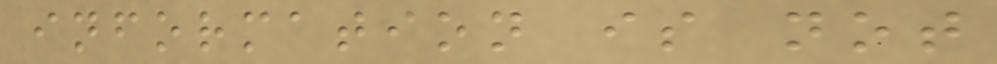information is not
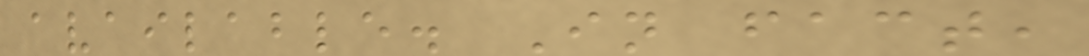available. In fact,
